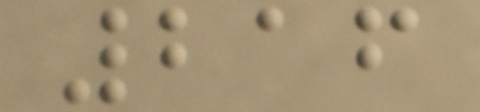216
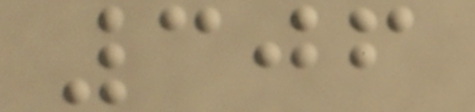306
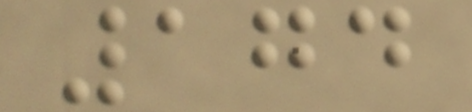174
